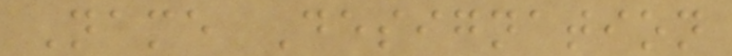Name Designation
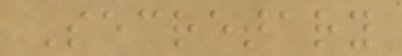Secretary
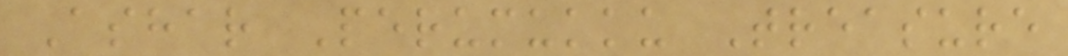Ashar Perumukku Treasure
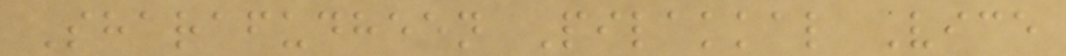Sharafudheen Pilakkal Vice
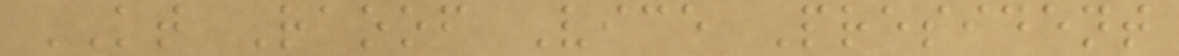KT Raoof Vice President
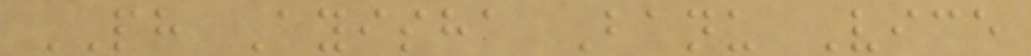PH Ayisha Banu Vice
